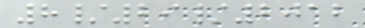8/29/2012
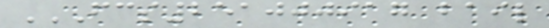FCS251000917 BAIL
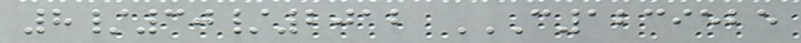8/30/2012 C1239525
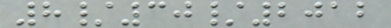8/30/2012
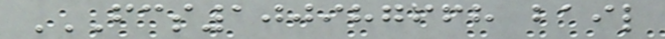FCS100987668 BAIL
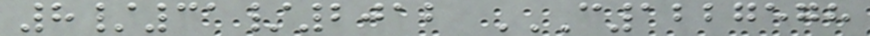8/31/2012 C1227578
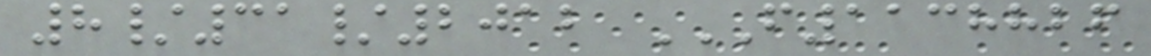8/31/2012 F1138826
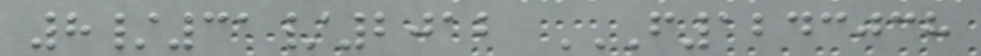8/31/2012 F1243038
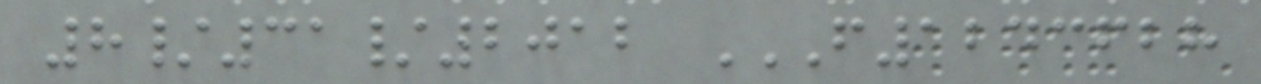8/31/2012 F1243628
